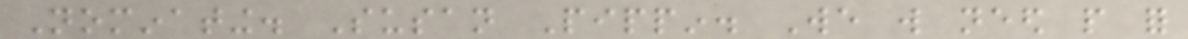Nominating. Susan Pippin. We will need people for
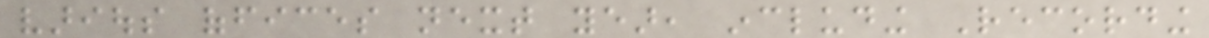various offices next year, including Recording
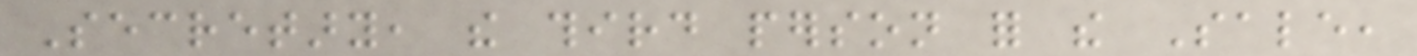Secretary, the third person for the Sale,
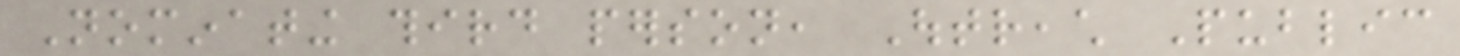Nominating third person, Outreach Public
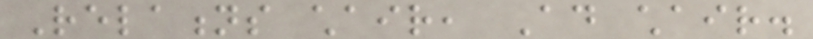Relations chair, Ad chair.
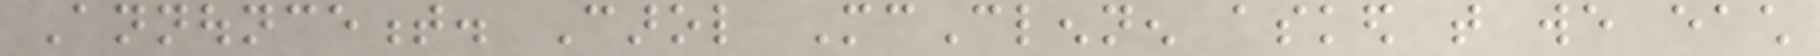Announcement. Carol McClennen asked that we each
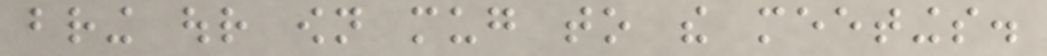bring our own mug to the meetings.
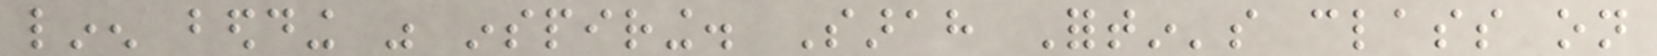linen bedding was inspiring. Sarah Fortin's class on
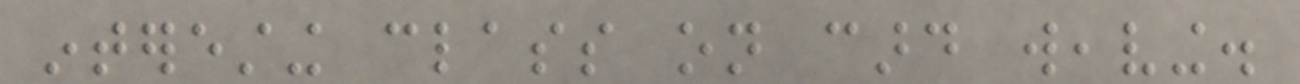interesting class on card weaving.
